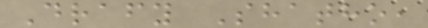Drafy Shatho,
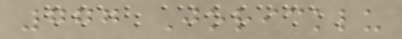777 Joricklu
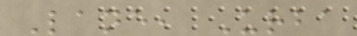Lane, Urba
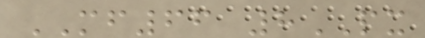MF66 8PX
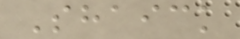Shaick
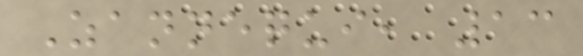Zannequi, 13
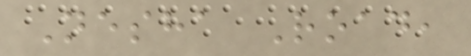Nesha Road,
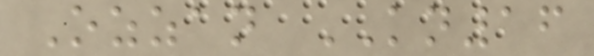Ozzan KN16
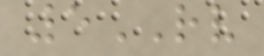5RV
